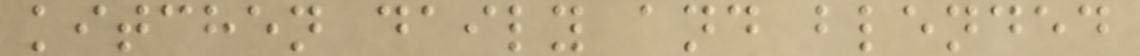kitchen daily and blended
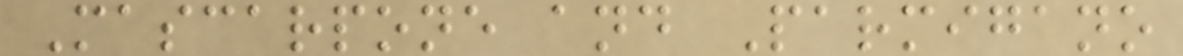Mascarpone and Parmigano
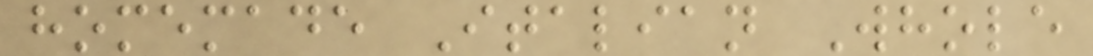homemade Italian Whole
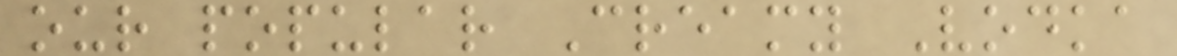our popular Creamy Vodka
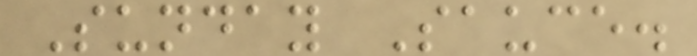Sunday Sauce.
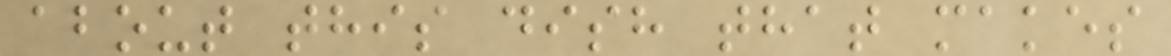about this dish that makes
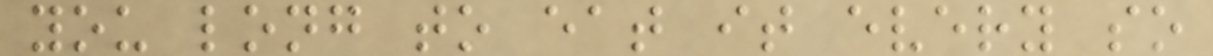you long to eat it every so
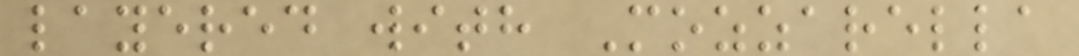layered with Mozzarella
